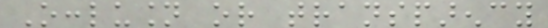Occlusion or transparency
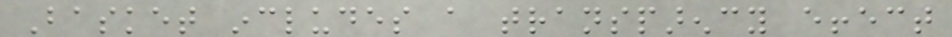Basket includes a transparency effect
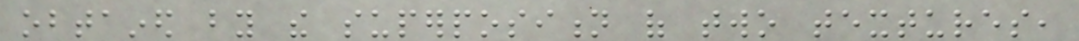obtained by the superposition of two textures,
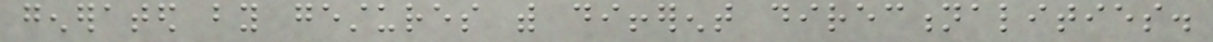generated by gestures with different directionalities.
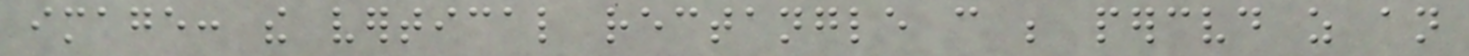image: the vertical rectangle can be perceived as an
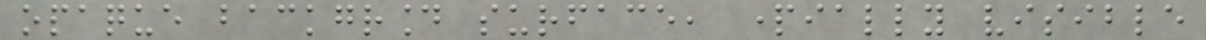opaque background surface, partially visible
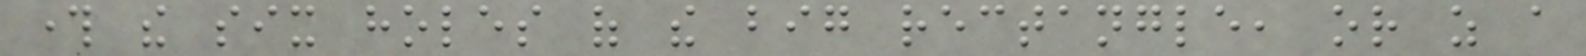through the six holes of the big rectangle, or as a
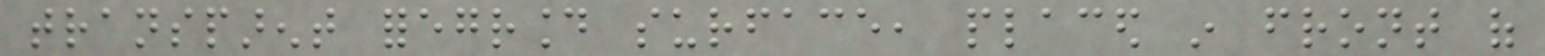transparent foreground surface, placed in front of
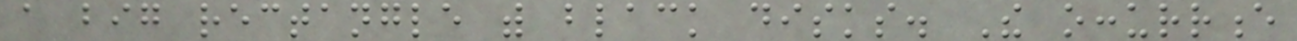a big rectangle with black disks. The occurrence
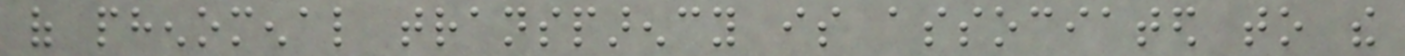of phenomenal transparency is associated to the
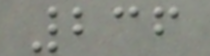236
